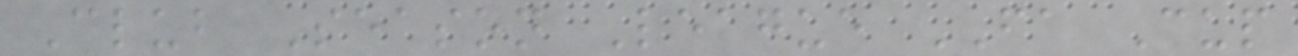Club Season League FA Cup
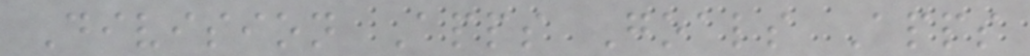Division Apps Goals Apps
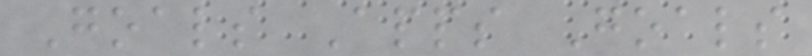Goals Apps Goals
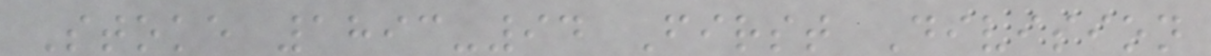Stoke 1893-94 First Division
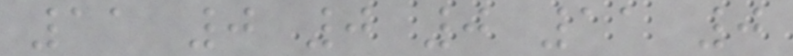11 0 0 0 11 0
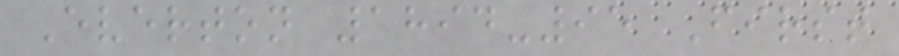Everton 1894-95 First
